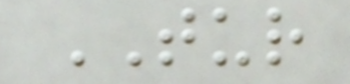TUR
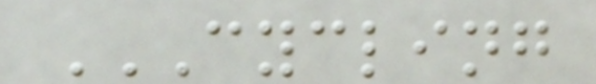CYCLING
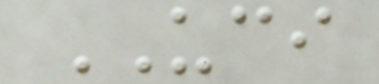UCI
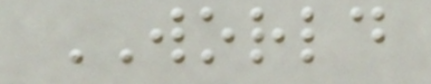WORLD
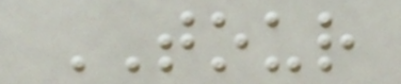TOUR
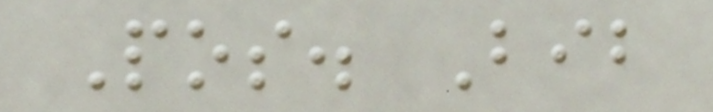Pos. Bib
